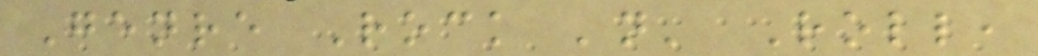Genre Rock 'n' Roll,
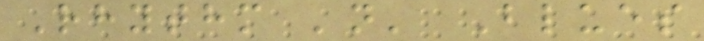Rhythm 'n' Blues
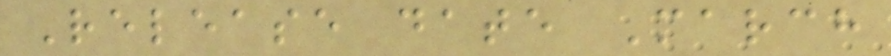Release date March
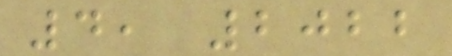4, 2022
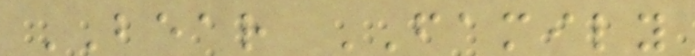BEAR FAMILY
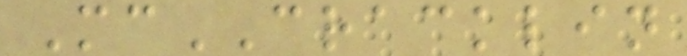McCRACKLIN
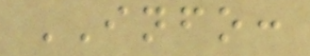INFO:
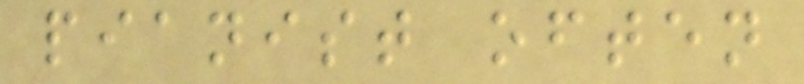pianist often
